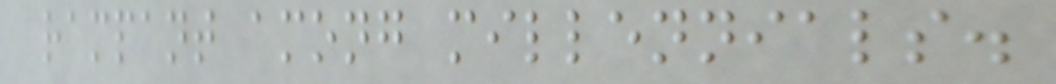rampant among millennials.
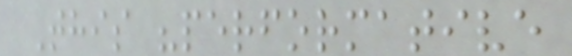This "performative
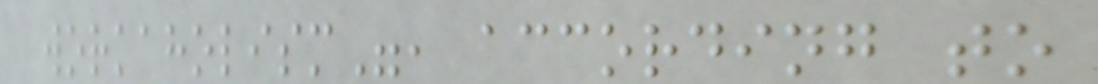workaholism", according to
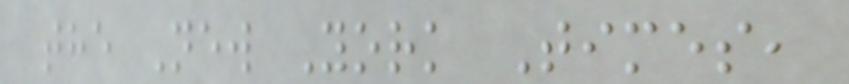the New York Times,
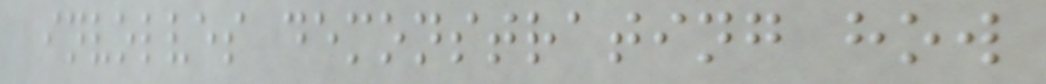involves demonstrating how
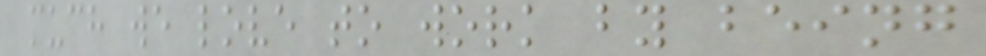much we love to work by being
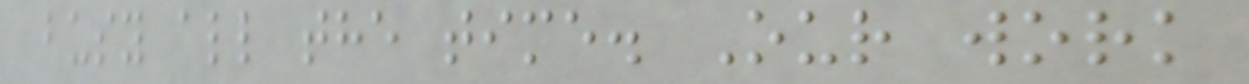busy all the time. Our work
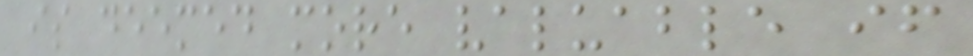is deemed more valuable if
